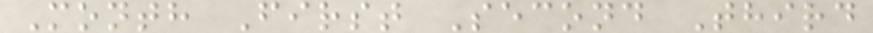Month First Second Third
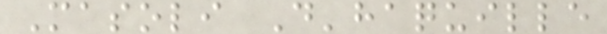Masoli D'haquille
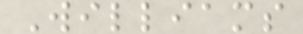Williams
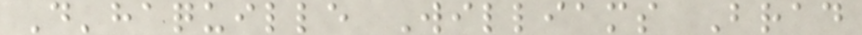D'haquille Williams Brad
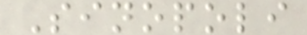Sinopoli
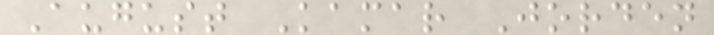August Kamar Jorden
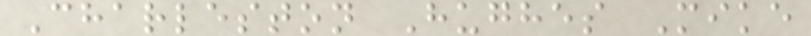Charleston Hughes Mike
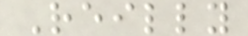Reilly
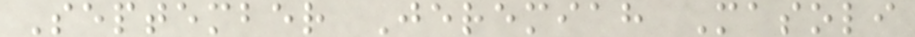September Jeremiah Masoli
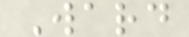Ward
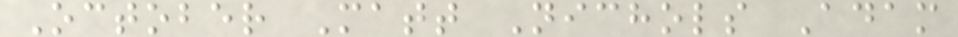October Matt Nichols Adam
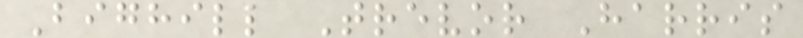Bighill Trevor Harris
